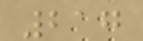217
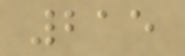215
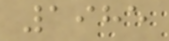1985
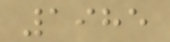1985
